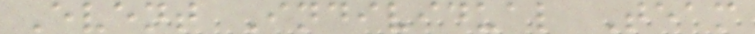Event Individual Team
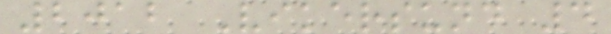2012 Vikersund 4
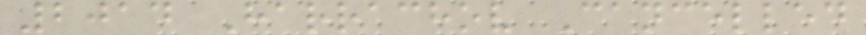2014 Harrachov Cancelled
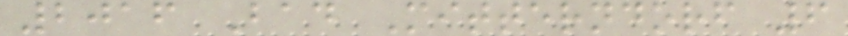2016 Bad Mitterndorf 6
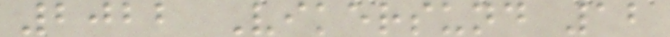2022 Vikersund 12
